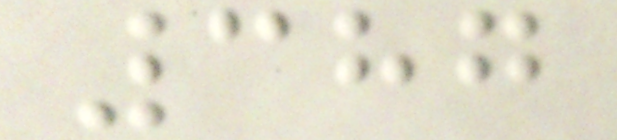387
